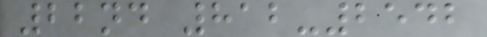22nd 812-2542
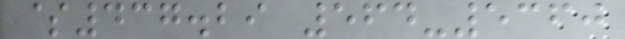$437.29 564-5360
